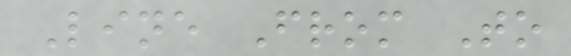Line From To
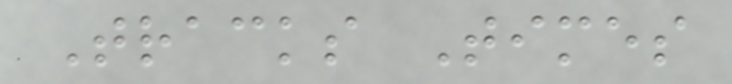Tracks Times
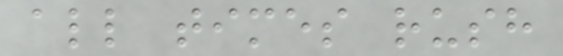all times rush
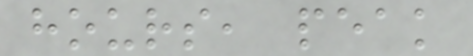hours, peak
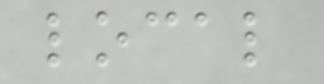local
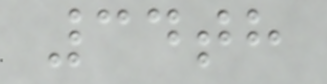34th
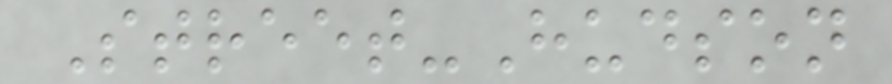Street-Hudson
